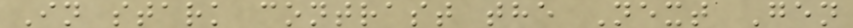In stark contrast the Next Gen
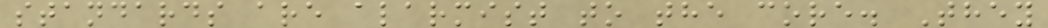standards are alarmist to the core. They
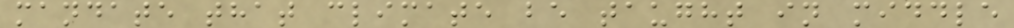mandate that climate be taught in middle
